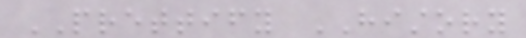PRETTIFY HISTORY
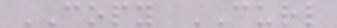COPY CURL
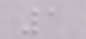1
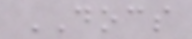DOCS
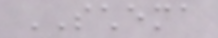SCHEMA
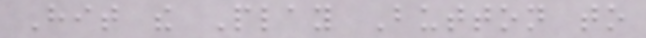Hit the Play Button to
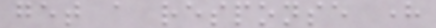get a response here
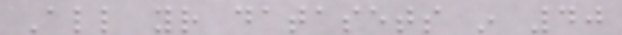All your datasets in 40
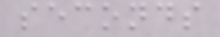seconds
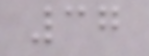37
